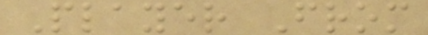Player From
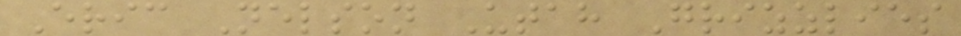Eric Nelson Utah Grizzlies
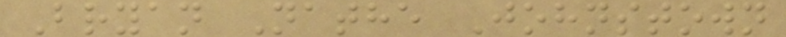Bryan Nathe Johnstown
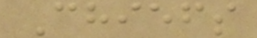Chiefs
